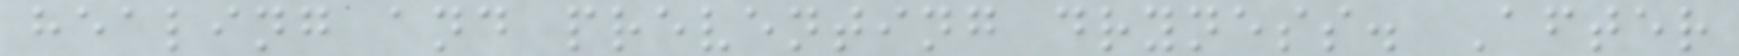healing and preventing dryness. After
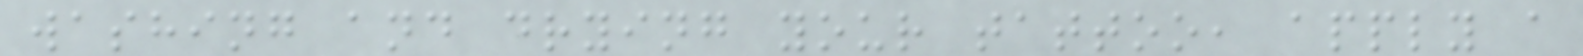washing and drying your tattoo, apply a
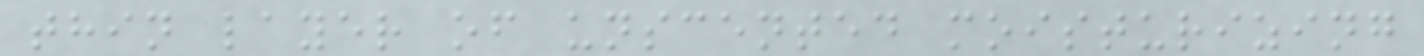thin layer of unscented moisturizing
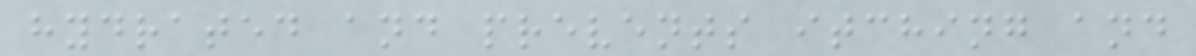hydrated and prevents itching and
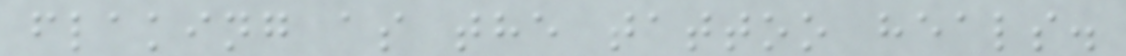flaking as the tattoo heals.
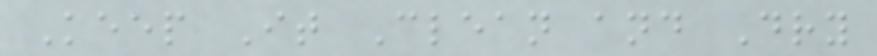Keep It Clean and Dry
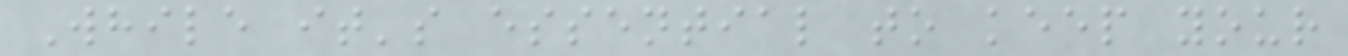While it's essential to keep your
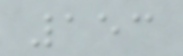153
